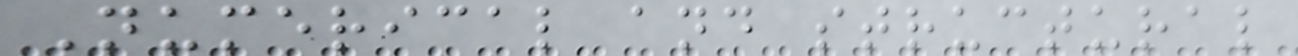Numerical and structural
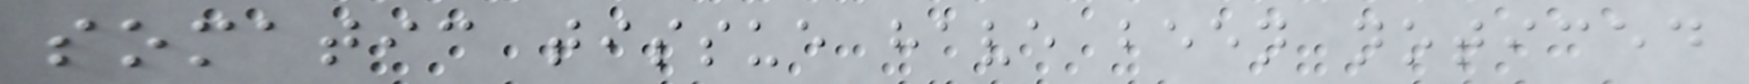somatic tissue have been noticed
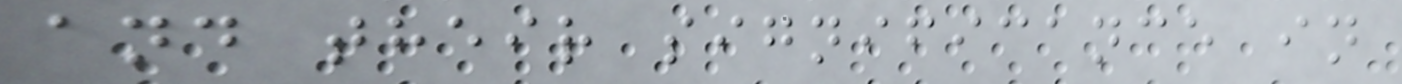and their significance in
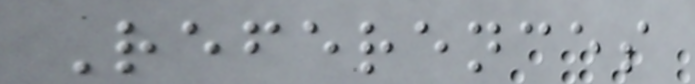References
